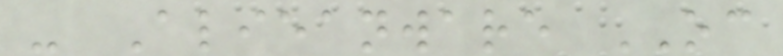- Alieanware OC
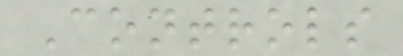Controls
